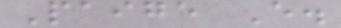Paige E.
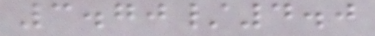3.70/4.0
